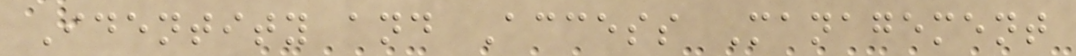Identity and Access Management
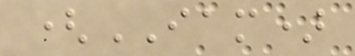(IAM)
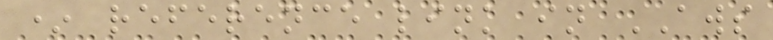* reference link in AWS
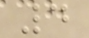4
